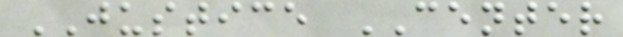JUSTICE CENTER
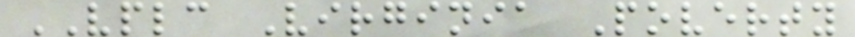VPLC Virginia Poverty
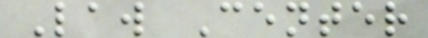Law Center
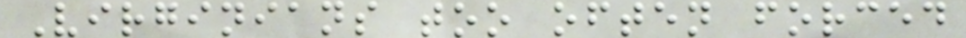Virginians too often forced
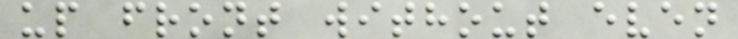up front without even
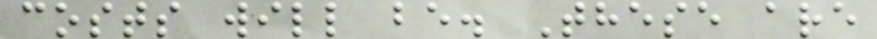costs will be. These are
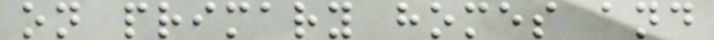on primary homes and
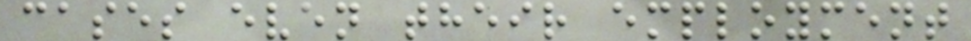cases even their employment
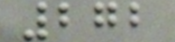272
